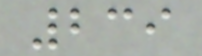239
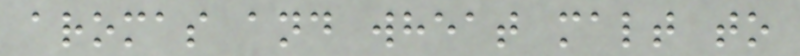aromas and wheat malt to
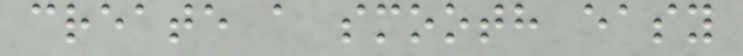create a smooth easy
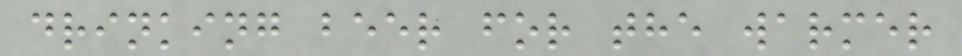drinking beer for the warmer
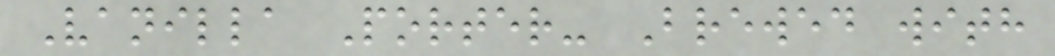Vanilla Porter- Brewed with
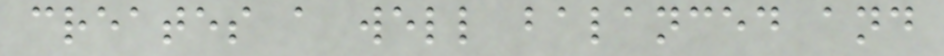creates a well balanced and
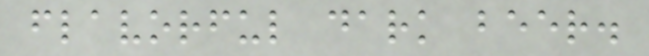flavorful dark beer.
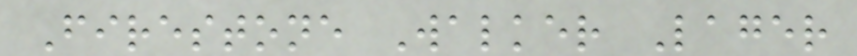Firestone Walker Lager
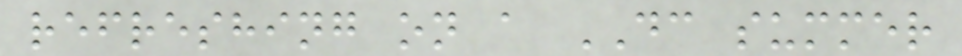refreshing on a DC summer
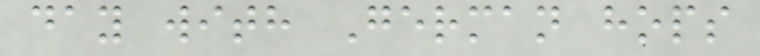day with German hops
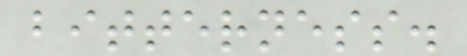bitterness.
